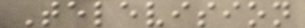Television
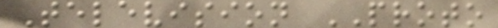Television PROTO
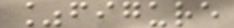%figure
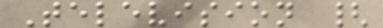Television {
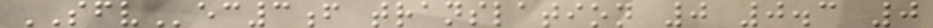SFVec3f translation 0 0.3 0
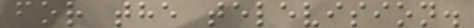for the television.
